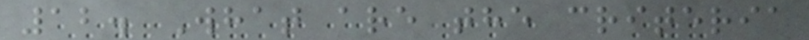12. What are the criteria
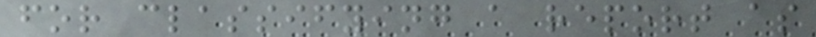for classifying a report as
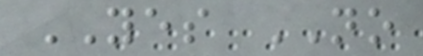YES NO
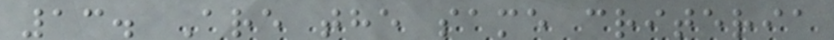13. Are the same criteria
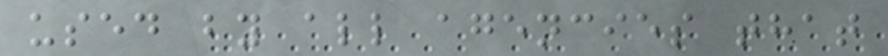used by all agencies that
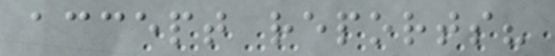accept reports?
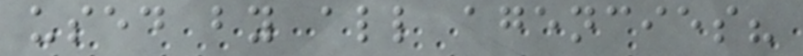used by all agencies?
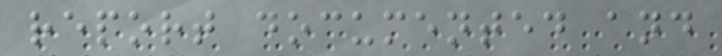report documented and
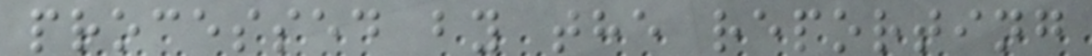processed by the reporting
